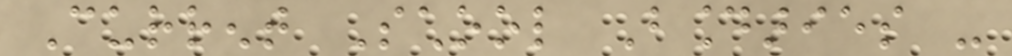Current School Boundaries -
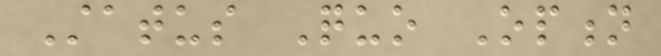Status Quo Option
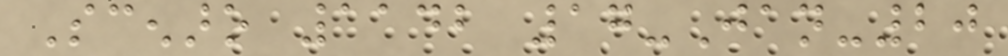Scenaro 1142 17-Jan-20
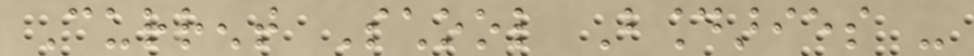Current School Boundaries -
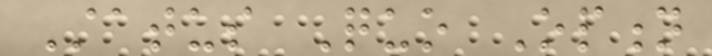Status Quo Option
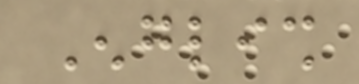English
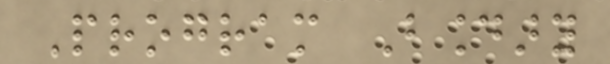Program Boundary
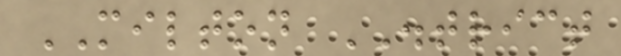MILTON DISTRICT
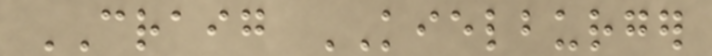CRAIG KIELBURGER
